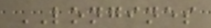LONGINES
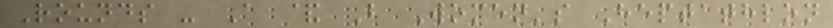Rounds - A & B Women's Heptathlon
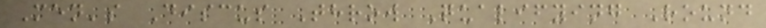Men's Discus Throw Qualifying Round
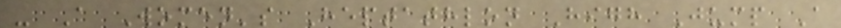- A Women's Heptathlon High Jump A
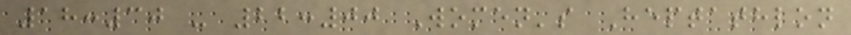18:30 - 22:00 Women's Heptathlon
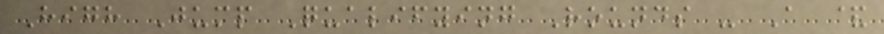High Jump Qualifying Rounds - A &
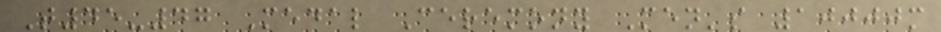T45-47 Medal Ceremony Men's 10000m
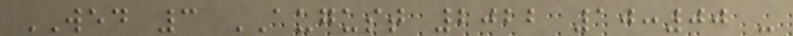WED 3 AUGUST 2022 10:00 -
